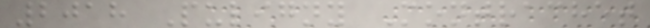2018 Puligny Montrachet
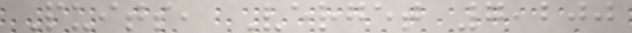Puits, Verget 7,200
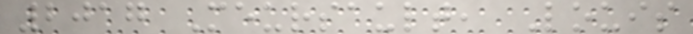2017 Meursault, Louis
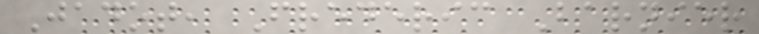Jadot, Frederic Barnier
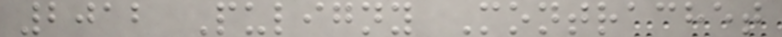2012 Puligny Montrachet
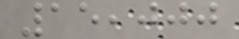15,000
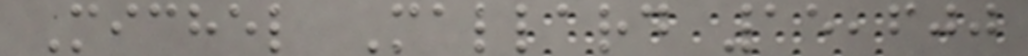Michel Mallard 15,600
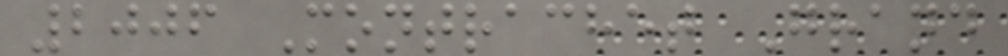2006 Montrachet Grand
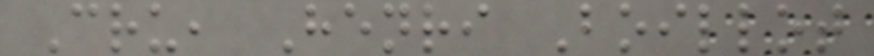Cru, Henri Boillot
